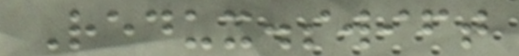Redux.swift
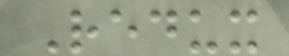Redux
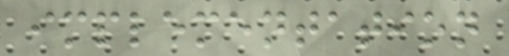implementation
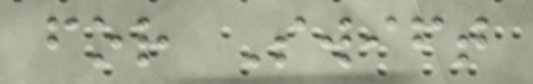for Swift
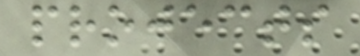projects
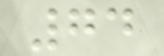74
